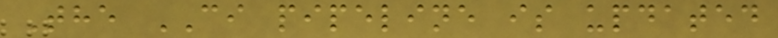The CI pipeline is updated
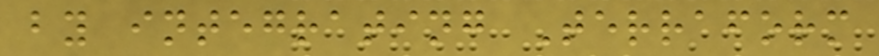by integrating Terraform
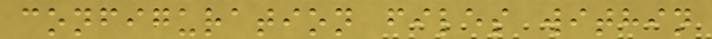configuration files within
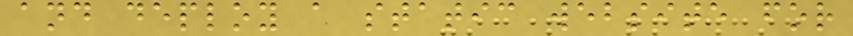and deploy a static website for
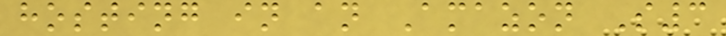hosting in an Amazon S3
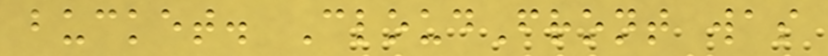bucket. CloudFront was
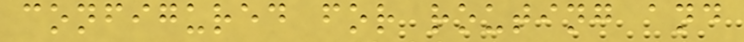configured for routing and
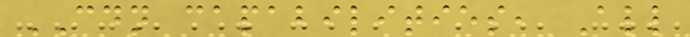CDN capabilities, All
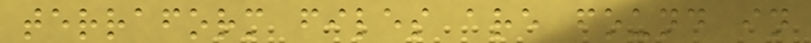terraform files are found in
